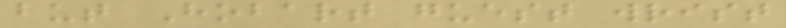but Hobart guest wrist
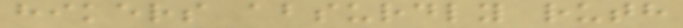hikers absurdly ruth
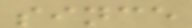since
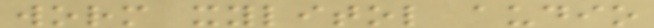worm xylitol audio
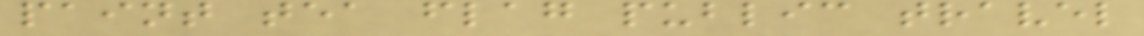paint tea flag public travel
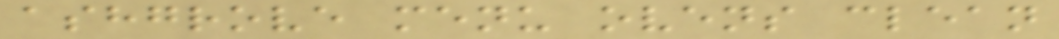ashgrove menu ovens clean
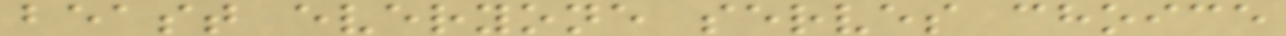beast everyone serves choice
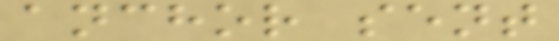anchor sent
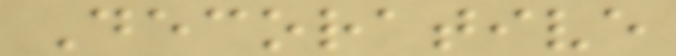Decorative
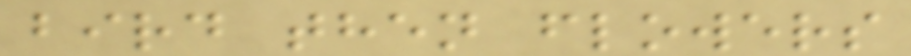bird then flowers
